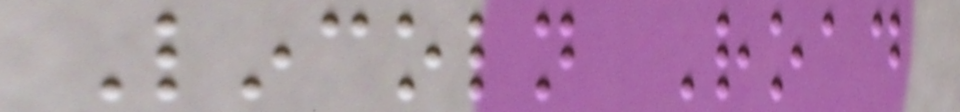Lincoln Road
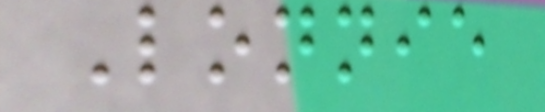Lonnie
